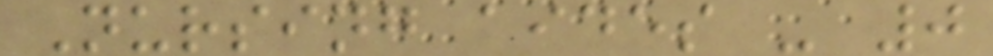Nursing aides - 0
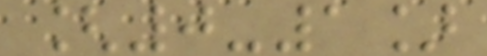[0-1]
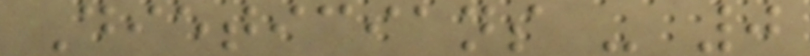Dieticians - 0
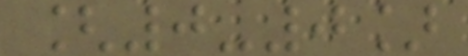[0-0]
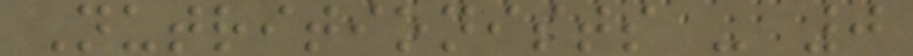Nutritionists - 0
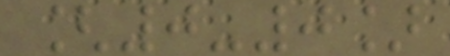[0-0]
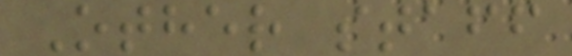Other staff
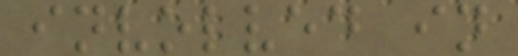involved in
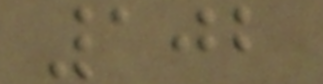102
